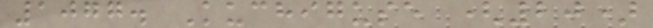1077. Kuchiguse (20)
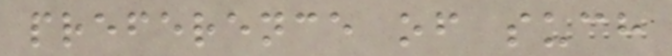preference of such
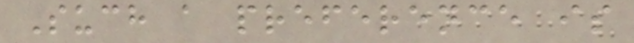Such a preference is
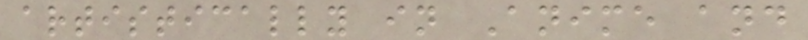artistically in Anime and
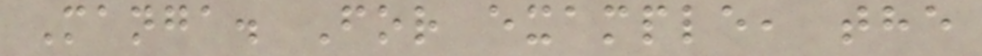Manga. For example, the
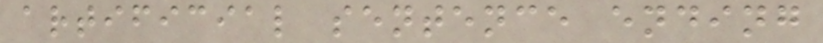artificial sentence ending
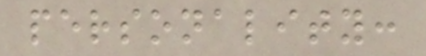personality:
